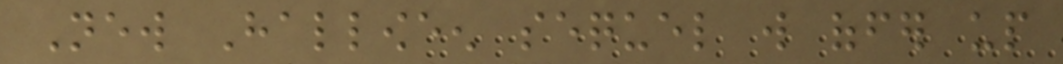New Halloween sequel will offer up
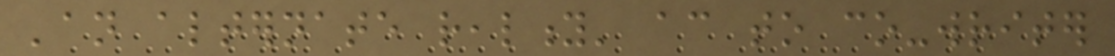'an alternate reality' according to co-writer
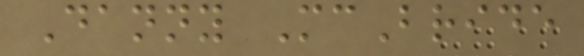Danny McBride
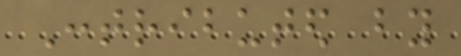Contributed by
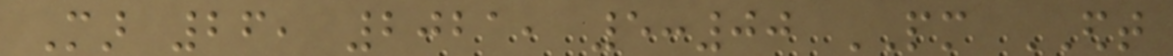Mar 26, 2021, 5:00 PM EDT
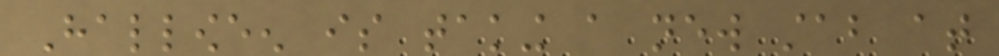Halloween is taking a new stab at
